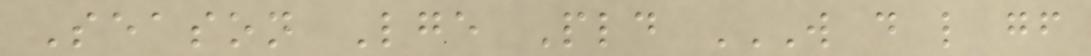Season Lge Pld W D L GF
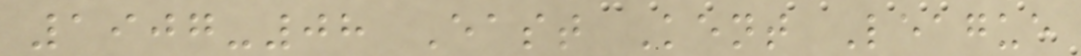1907-08 East Kent League
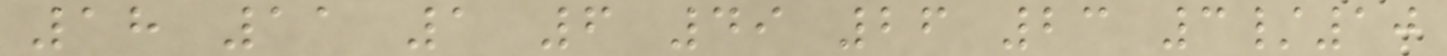18 11 1 6 49 26 23 3/10
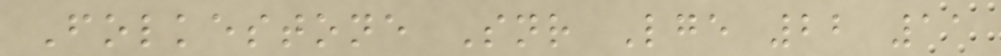Folkestone Snr Lge 22 11
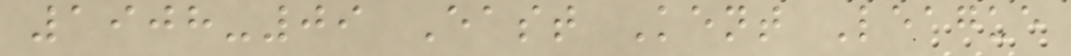1908-09 East Kent League
